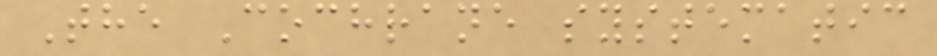The Cochrane systematic
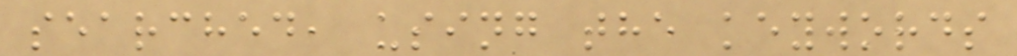searched, using the keywords
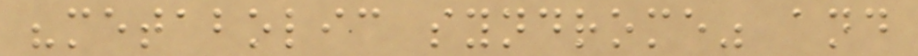"metabolic syndrome" and
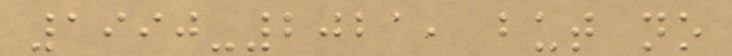1990-2021, but no
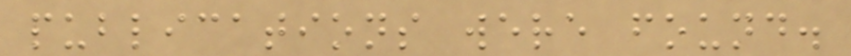publications were found.
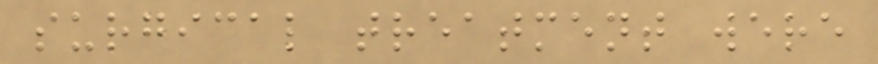surgical treatment were
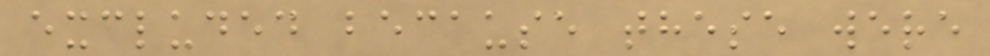excluded because these were
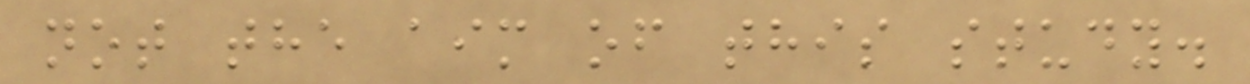not the aim of this study.
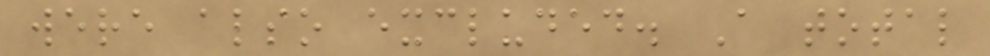were also excluded. A total
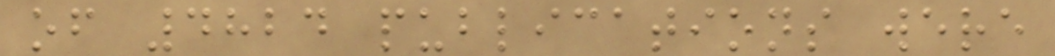of 4824 publications were
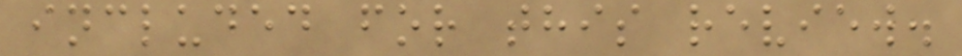included for this review.
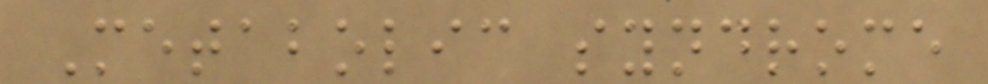Metabolic syndrome
